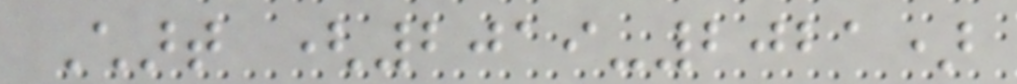Chart (2019-2021)
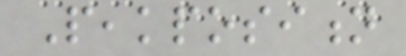Peakposition
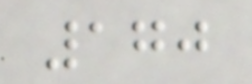170
